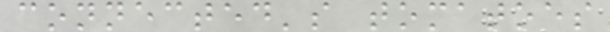connected's tomatoes
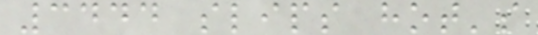3444 slips hot's
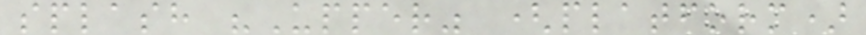splash "Upper" (platform)
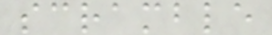scramble
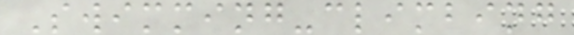Swimming-climbing
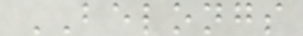BELONGS
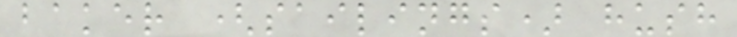baker (sailings) hush
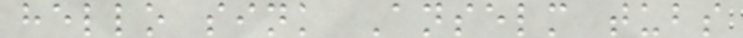hello sink Anselm tubs
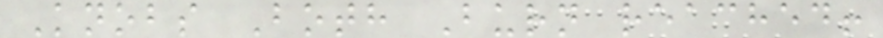Knobs Both Burn reached!
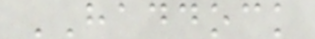HADDOCK
